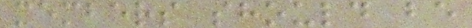members should be
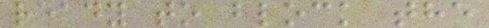ready to block the
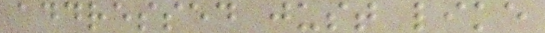addressed just like
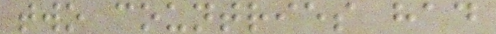two countries had
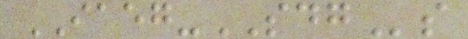IAEG-SDGs
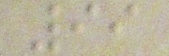99
